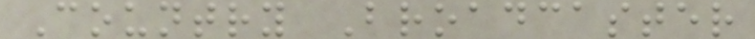Country Broadcaster
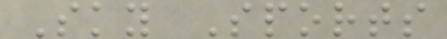Sky Sports
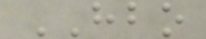HBO
